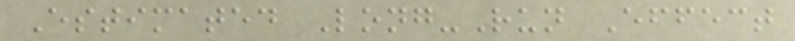Estimated Long-Run Effect
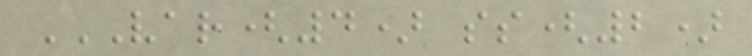VAR(4) SS(2)
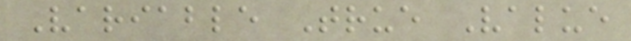Variable True Value
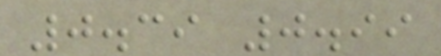0.39 0.99
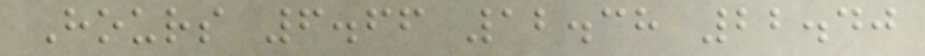Hours 6.66 12.38 22.40
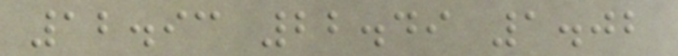12.93 22.49 1.02
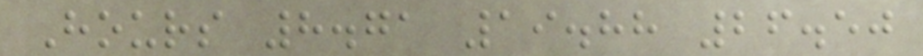Hours 8.71 19.88 26.50
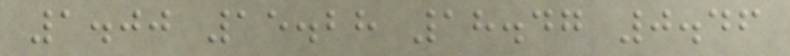1.00 15.28 18.47 0.46
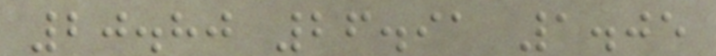20.80 26.91 1.05
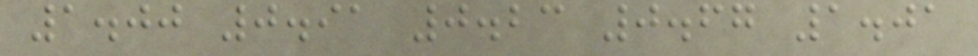1.00 0.91 0.23 0.67 1.01
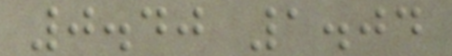0.40 1.04
